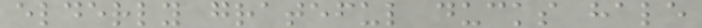elderly grateful ducks hale
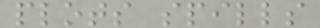plots spills
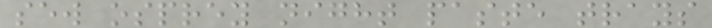sew osprey night paste trays
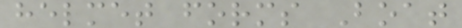helmet forms Boat
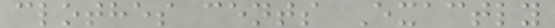clothes cents Exactly
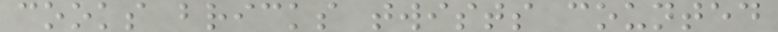cooks bricks twists counted
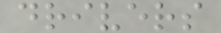drivers
